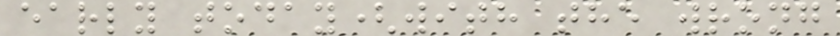early today(with the wrong
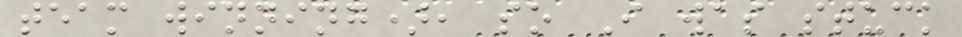team winning), so I was stuck
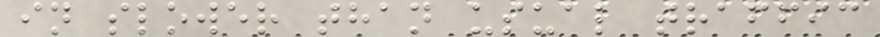in slower than usual traffic
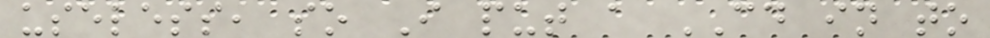useless, so I put a CD in to
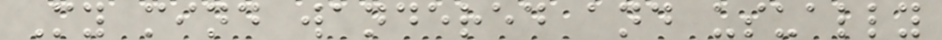My mind wandered and usually
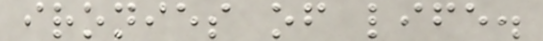ironies of life.
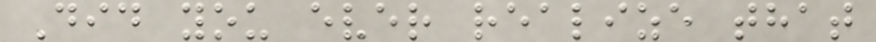Did you ever realize that
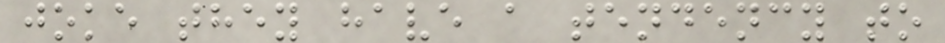joke they have a tendency to
